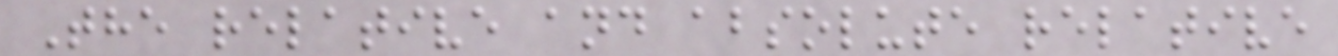The relative and absolute relative
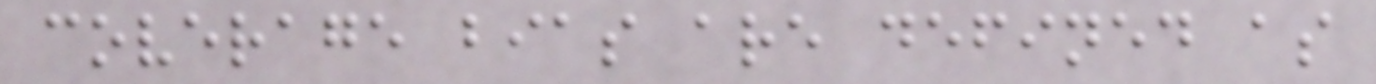coverage bias are defined as
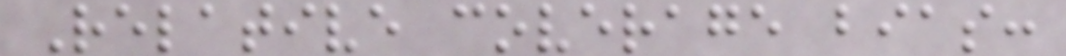Relative coverage bias:
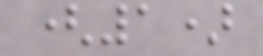(1)
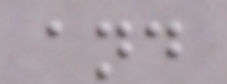and
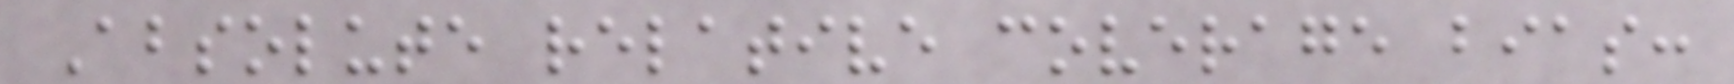Absolute relative coverage bias:
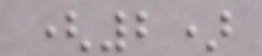(2)
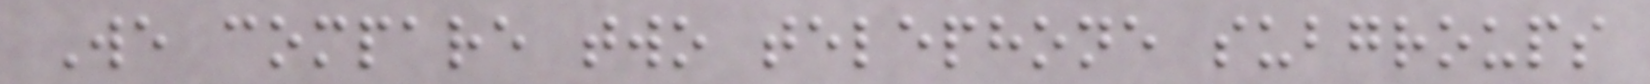We compare two telephone subgroups
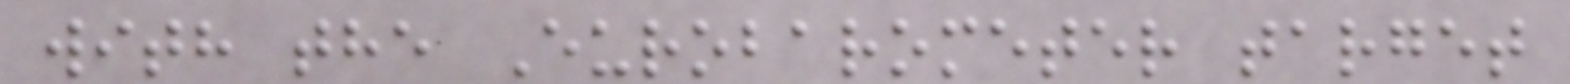with the Eurobarometer target
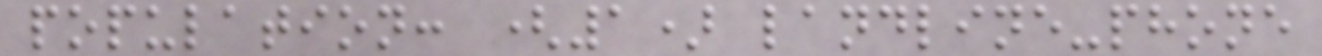population: (1) landline-phone
